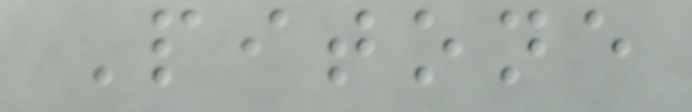Pitone
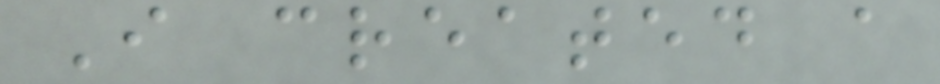I created a
